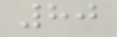80
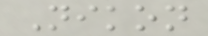Nikon
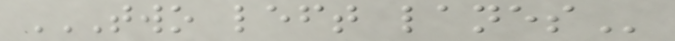TWO LEFT LANES
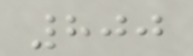800
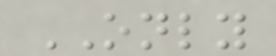ONLY
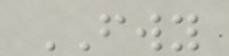FWY
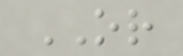OR
